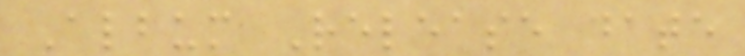Album Release date
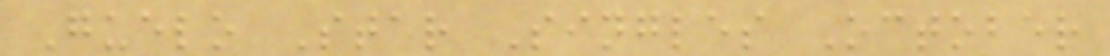Guelo Star Singles October
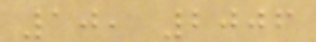10, 2006
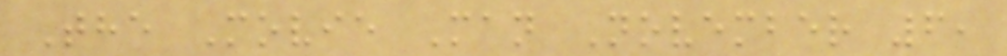The Movie Man November 6,
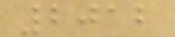2012
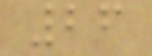26
